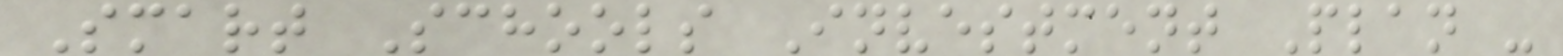Smart Schools Investment Plan -
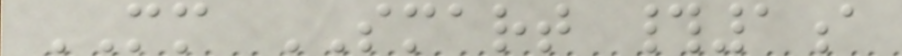MM SMART #1a
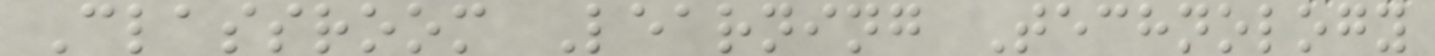Classroom Learning Technology
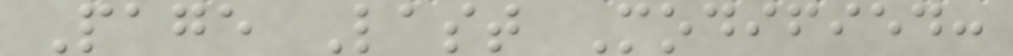Page Last Modified:
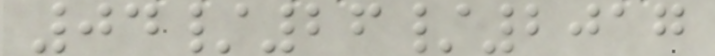04/26/2017
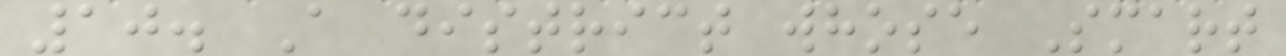10. A district whose Smart
